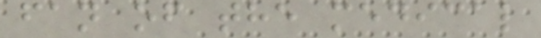fan of the medical
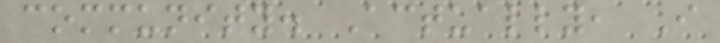community. Actually, I
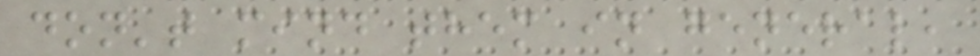don't mind them in general,
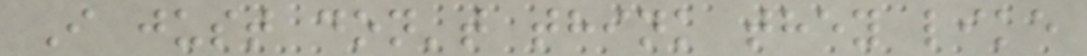I just don't think they like
